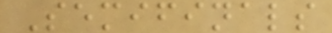Semifinals
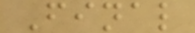Final
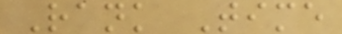Rank Time
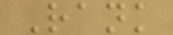Rank
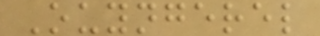Ouyngerel
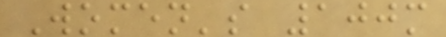Women's 100m
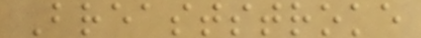Breaststroke
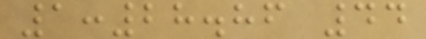1:28.86 44
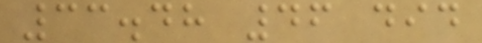33.48 46 did
